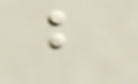b
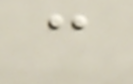c
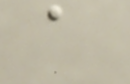a
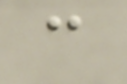c
